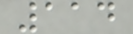114
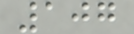107
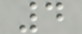4
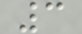3
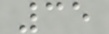35
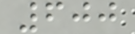600
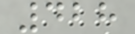428
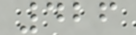426
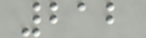212
